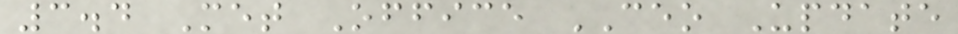3.4 Met Office CEO Update
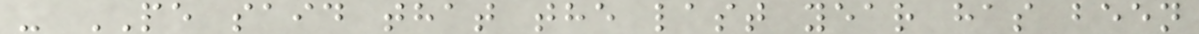- PE said that the last year has been
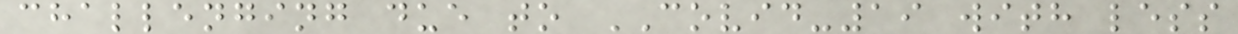challenging due to COVID-19 with less
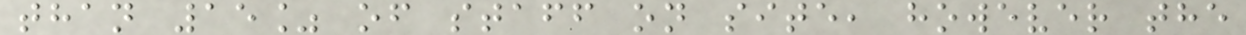than 15% of staff on site, however the
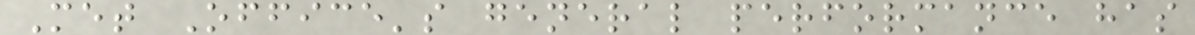Met Office's general performance has
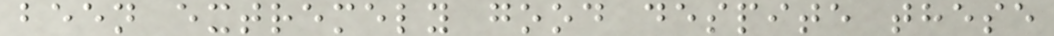been extremely good despite these
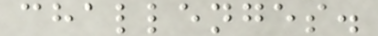challenges.
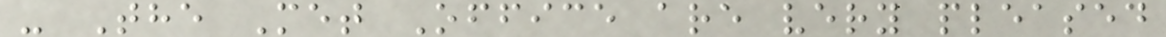- The Met Office are very pleased
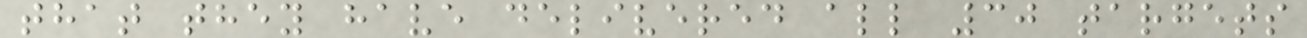that they have delivered all 30 targets
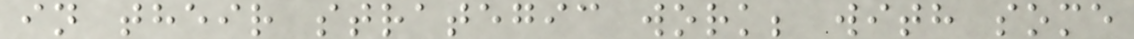in their strategic work; with some
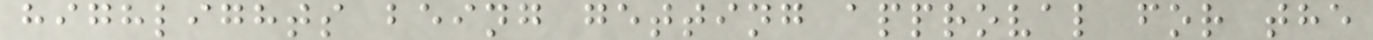highlights being getting approval for the
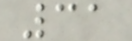31
